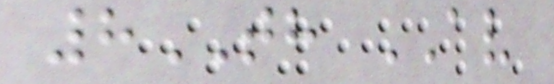8TH AV
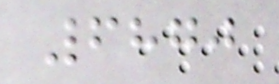6870
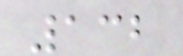132
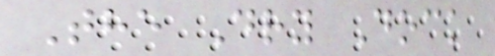The Dry Dock
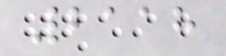2118
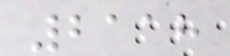2118
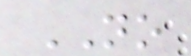NO
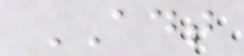ADT
